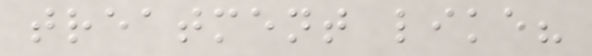treatment like?
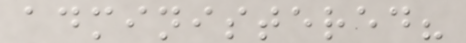administered?
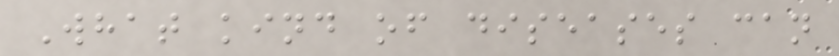What kind of diseases can
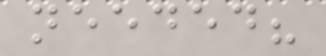needed?
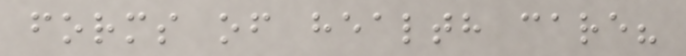forms of health care?
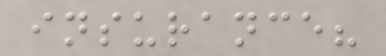insurance?
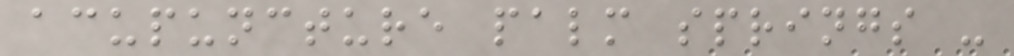acupuncture palm springs -
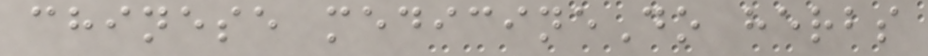chinese medicineDo herbs
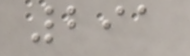291
